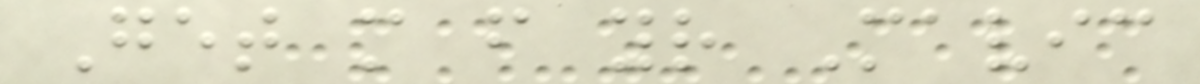Get more from your Mavic
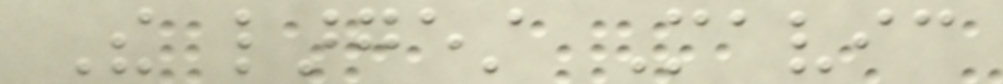The largest Mavic
